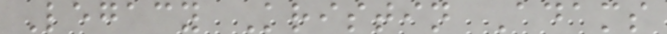Legacy Kristin Adams
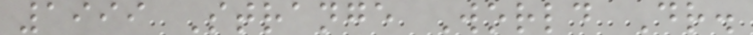1999 Strange World Dr.
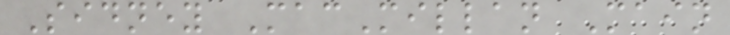Sidney MacMillan Main
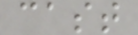cast
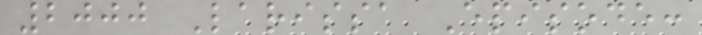2000 Larissa Episode:
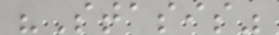"Stasis"
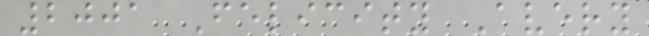2001 Felicity Avery
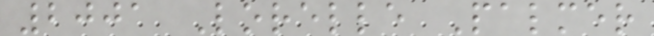2001 Lorelle Palmer
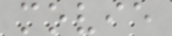movie
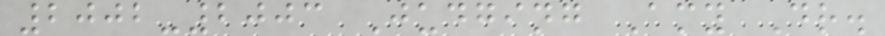2002-2003 Judging Amy Dr.
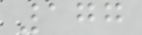177
